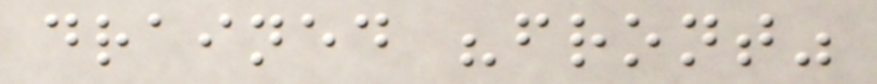drained "front"
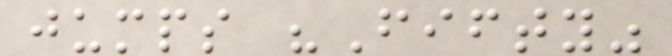jumps "Fifty"
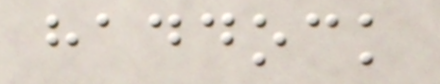haddock
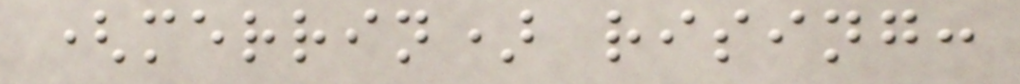(merrin) rising:
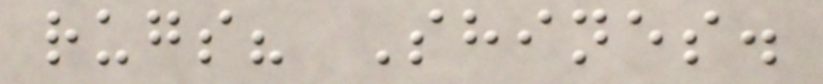rugs? Shines.
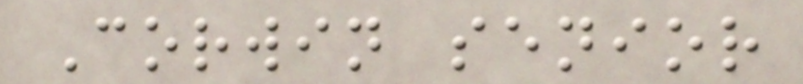Corwin senior
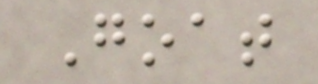Goat
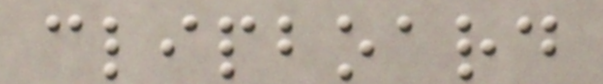clipboard
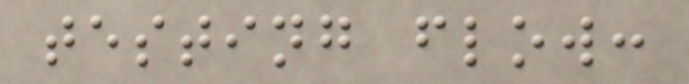testing flow:
